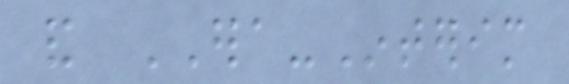and ERA-Interim
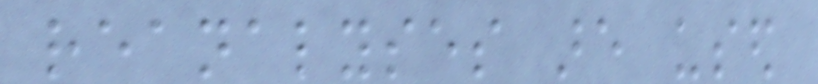reanalyses are used
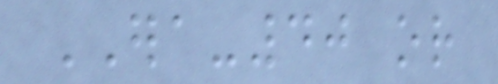ERA-40 or
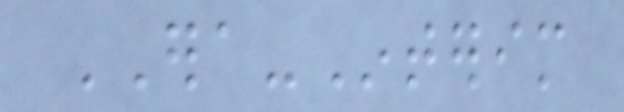ERA-Interim
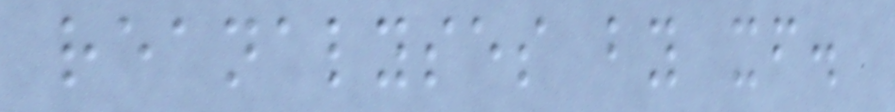reanalyses by itself.
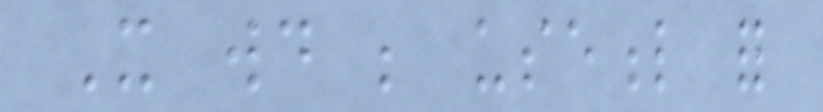It would be useful for
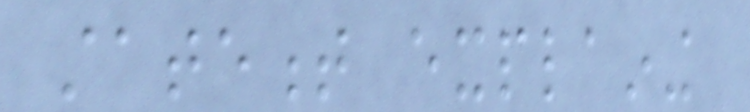statement explaining
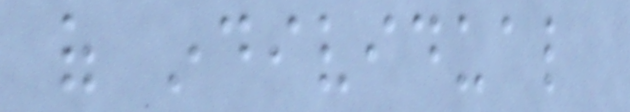of individual
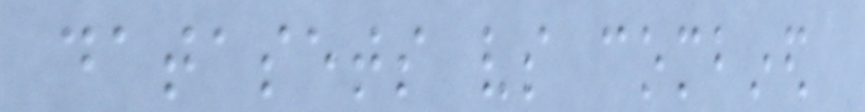datasets vs combined
